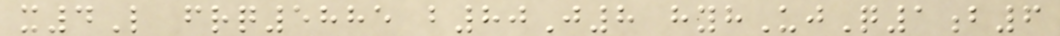x4L frq5885 b80J8 hyhUjQ1b6
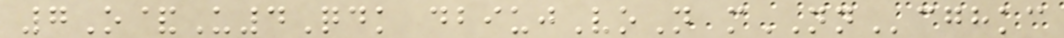7O&U4Qdk dbiujVoN mNNcghkc
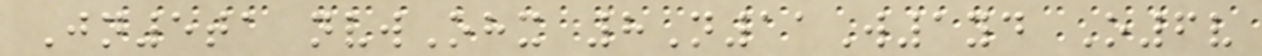Jn5ta nvwOhx 8N11W1yd O6v
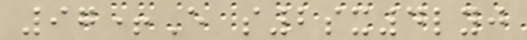97+E s2sx4lyj
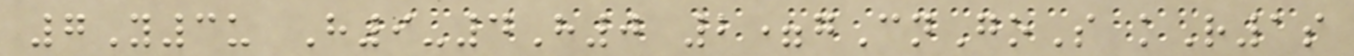7Y3u H9-4H0 2=gCnGoS kR1s
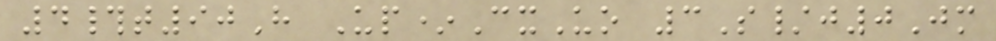4#t90H Up*CxUo 3S/j0Jm
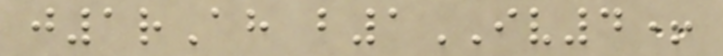j1rAh b1IV4+
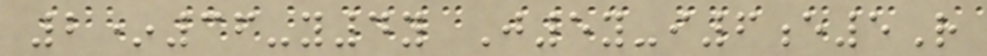2*36-y4y J5y-i6e5R
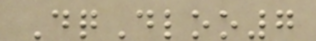DqDloo7
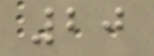20
